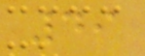49
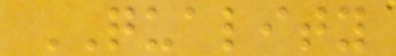QUALITY
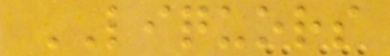LIQUORS
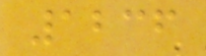1236
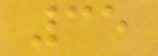35
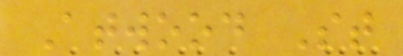Atwood St
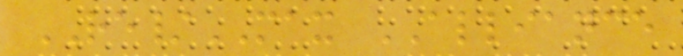RE/MAX ALLIANCE
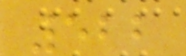522
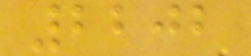2202
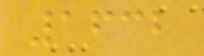1632
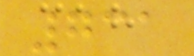731
